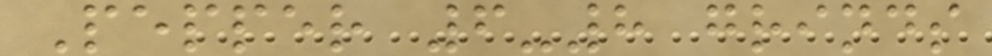Pepper 6-8 grinds
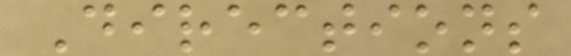Directions
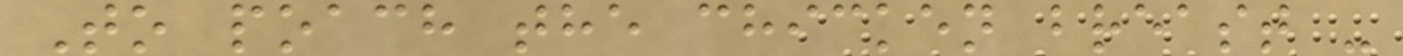To poach the chicken breast -
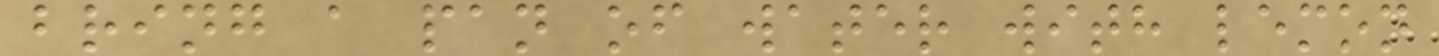bring a pan of water with lemon
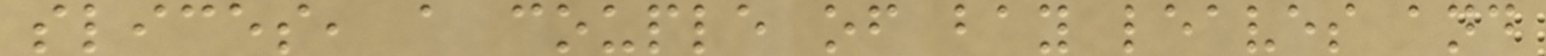slices, a couple of bay leaves and
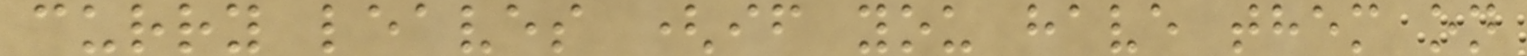curry leaves (if you have them on
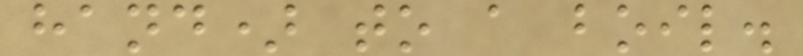hand) to a boil.
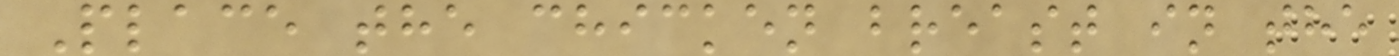Place the chicken breast in the
